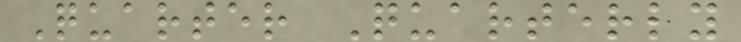Quarter Quarterly
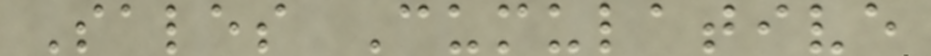Sales Cumulative
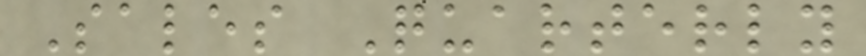Sales Quarterly
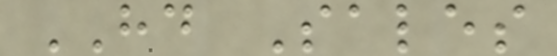HD Sales
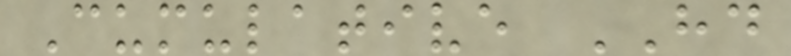Cumulative HD
